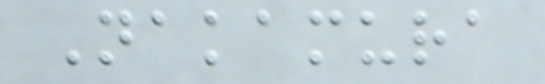Nakamura
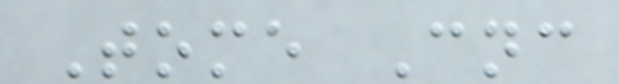Tome Cnc
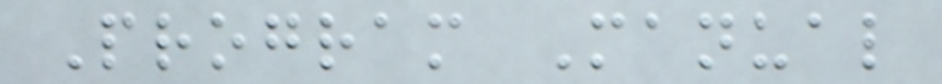Program Manual
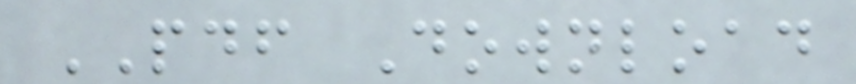PDF Download
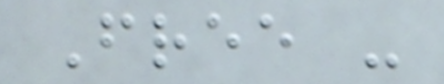Free -
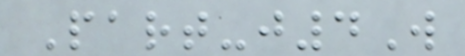Part-j4W
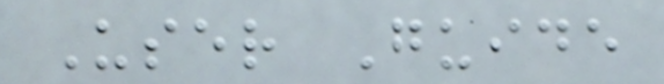User Guide
